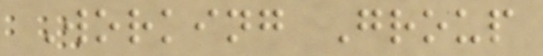Working Group
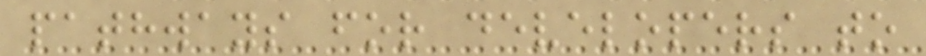pathways for developers to
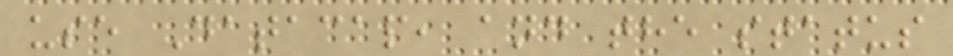use Datacap, and the status
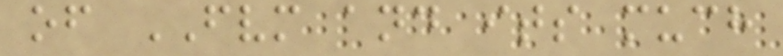of FVM and its much
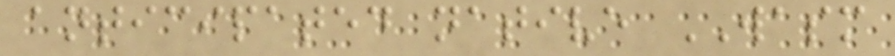anticipated native WASM
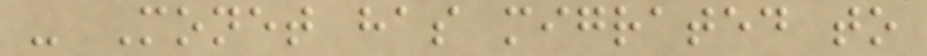- Monet has migrated to
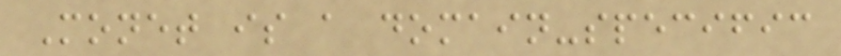Monet is a domain-specific
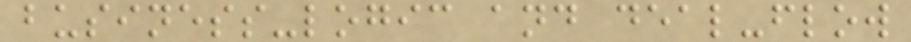business-logic and deal-flow
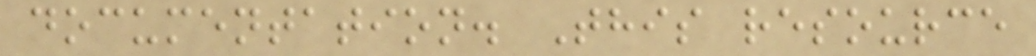documentation. This resource
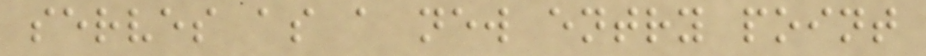serves as a new entry point
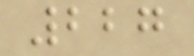227
